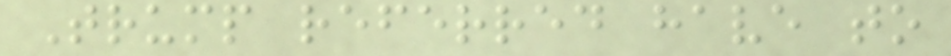Trump referred have to
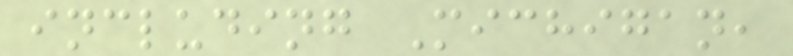including Michigan,
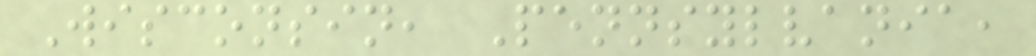Wisconsin, Pennsylvania,
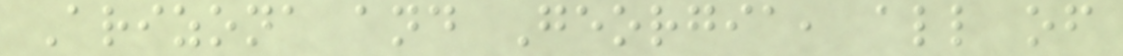Arizona and Georgia, all of
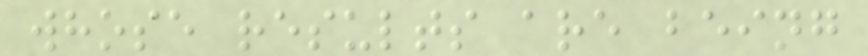whose results are being
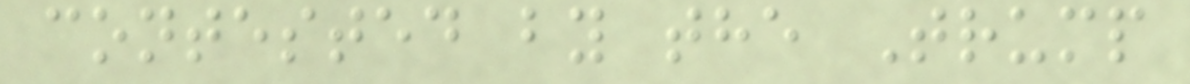contested by the Trump
